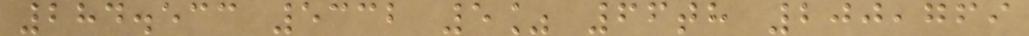284.533 5332 5% 66th 200,769
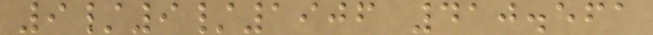9/9/1906 410.561
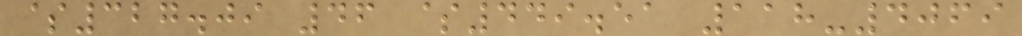$327.09 46 $449.51 118-4069
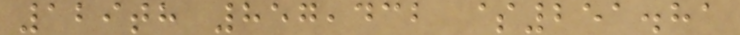129th 857,432 $251.81
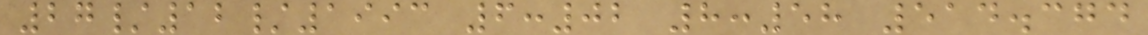27/12/1993 6:02 8:58 514.374
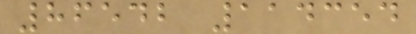86542 114354
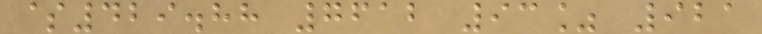$429.88 7612 93% 921
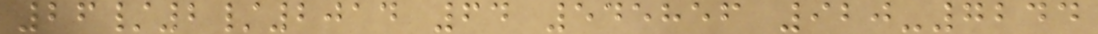26/2/2014 64 545856 920-7244
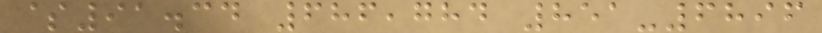$91.34 686,784 851-6896
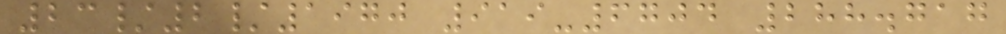23/2/1970 919-6704 288.717
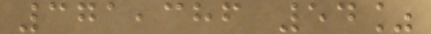371,386 54%
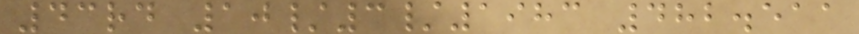43rd 10/3/1983 482.511
